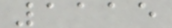1115
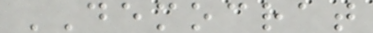DEMOCRAT
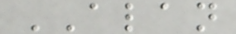ALAN
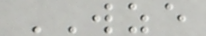WZE
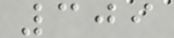309
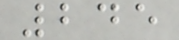245
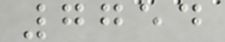7754
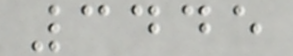3445
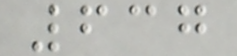637
